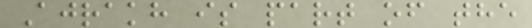Ajrakh is part of the
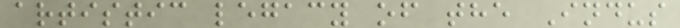artistic legacy of the Indus
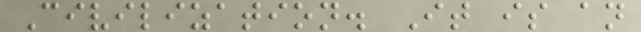Civilization. It is an
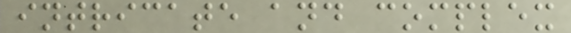intricate and complex
